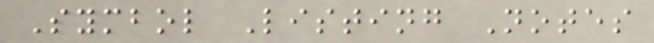Symbol Listing Notes
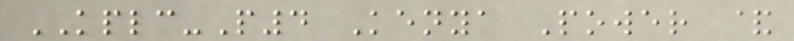KPLC-P4 Kenya Power &
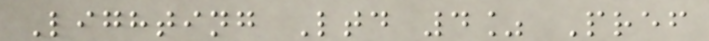Lighting Ltd 4% Pref
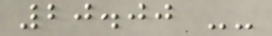20.00 --
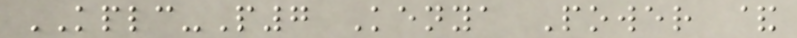KPLC-P7 Kenya Power &
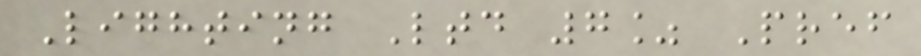Lighting Ltd 7% Pref
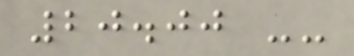20.00 --
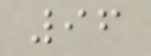96
